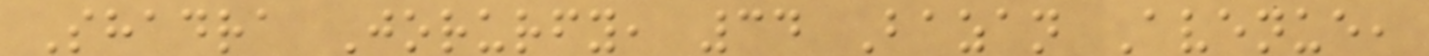Shadra Jorurfy, 34 Bazan Avenue,
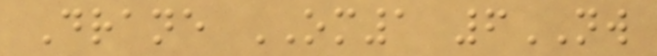Drane OM1 6NW
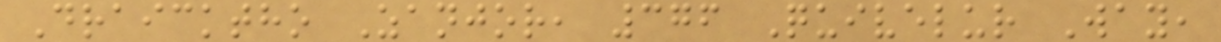Draicktho Zanjor, 376 Quivelur Way,
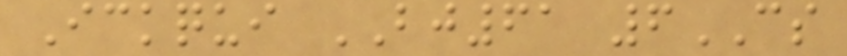Ickqui BJ61 6CS
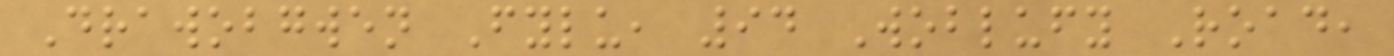Drawobgwen Fylu, 94 Woblufy Road,
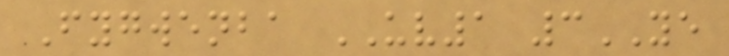Fygwenba UV1 3YE
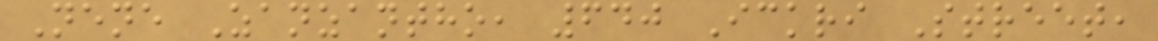Nene Zanzantho, 640 Ickri Street,
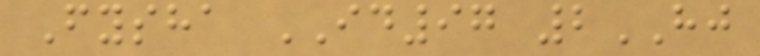Fysha ID97 2HJ
